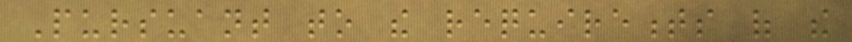Pursuant to the requirements of the
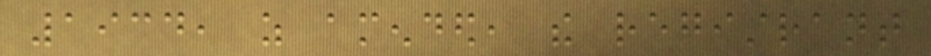1934, as amended, the registrant
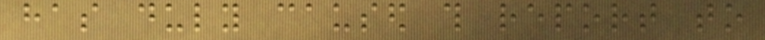has duly caused this report to
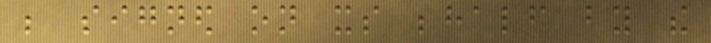be signed on its behalf by the
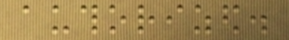authorized.
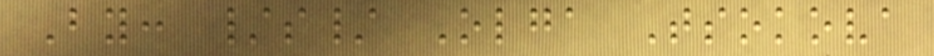By: /s/ Olga Tsokova
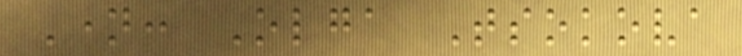Name: Olga Tsokova
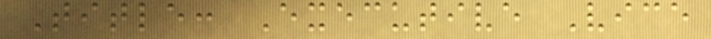Title: Executive Vice
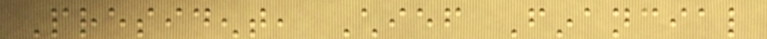President, Chief Financial
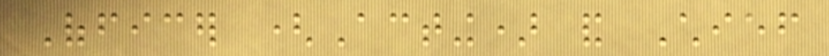Officer (Acting) and Chief
